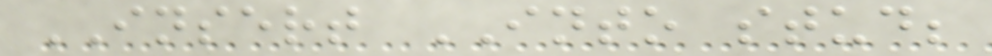INSERT INTO stud;
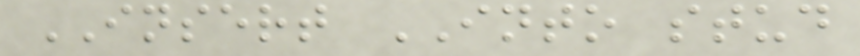INSERT INTO stud
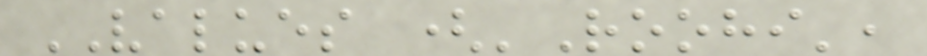VALUES ('Roohi',
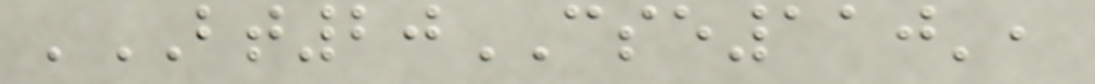'BT20CSE110',
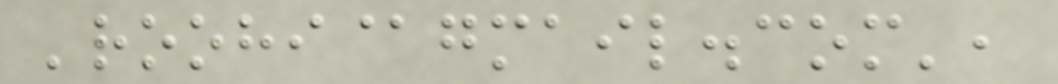'roohi@gmail.com',
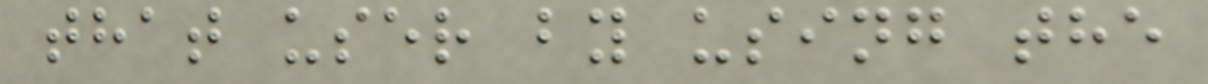that user by using the
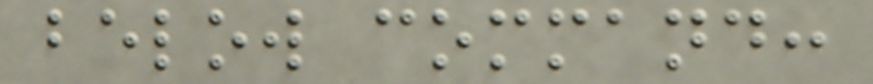below command:
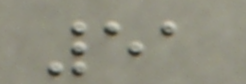51
